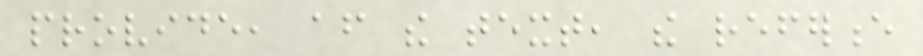provide, after the text, the reference
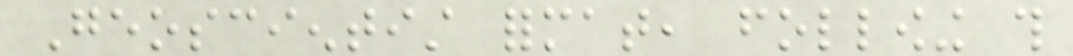Geoscientist format, following this
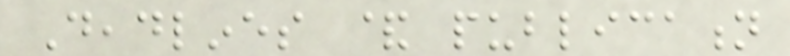Deadlines & publication
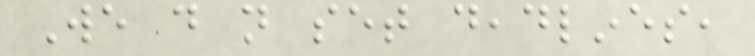We do not set deadlines,
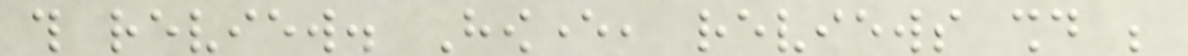this review. However, reviews should be
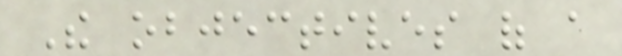The objectives of a
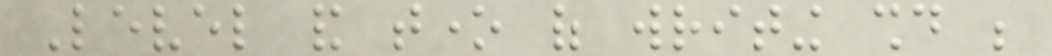Level and tone of writing should be
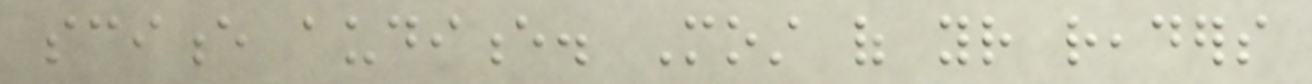science audience. Most of your readers
